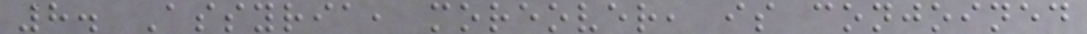8. Assyria, moreover, is conjoined
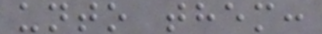unto them:
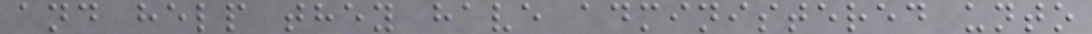and help they have administered unto
